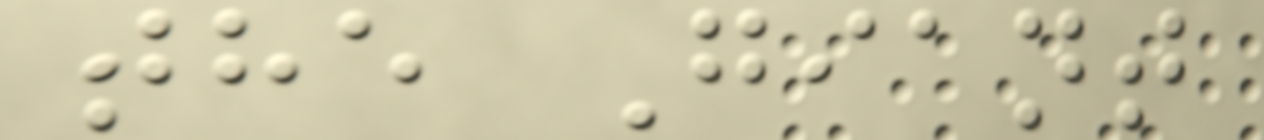the Giant
